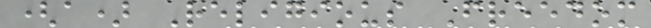(a) Religious Freedom
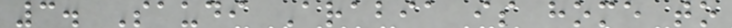3. Saudi Arabia is home to
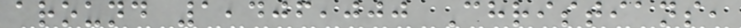around 1,406,000 Christians,
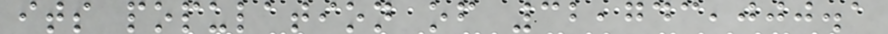its population of 32,743,000.1
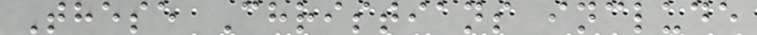These Christians include
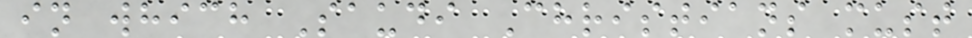in which Saudi Christians must
